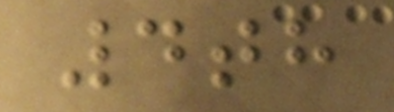4th
